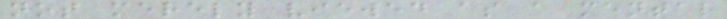not merely viewed as a mental
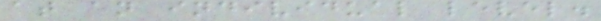at an individual level.
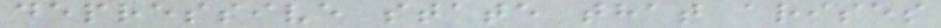depressive state that arises
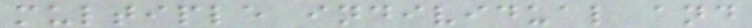multiple individual and
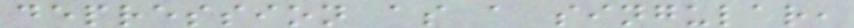depression as a singular,
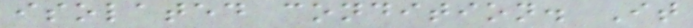isolated condition. It
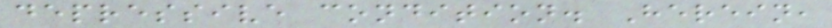depressive condition. Herein,
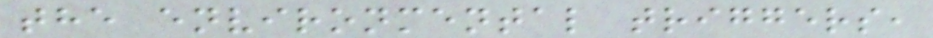the environmental triggers,
